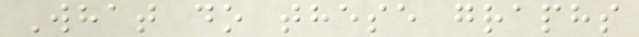What do these graphs
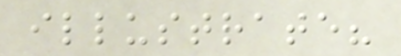illustrate?
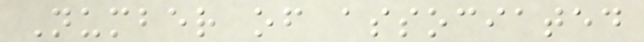Number of associated
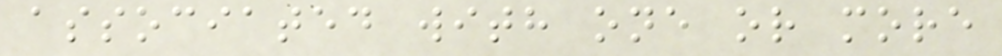associated with one or more
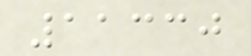11330
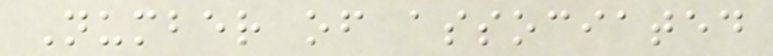Number of associated
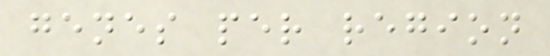genes per region
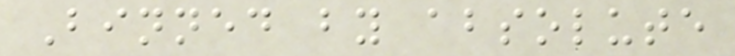Binned by absolute
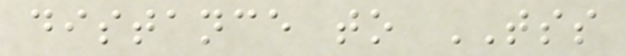distance to TSS
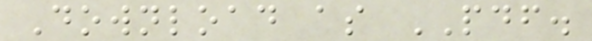Download as PDF.
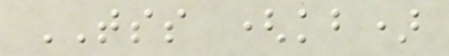TSS (kb)
